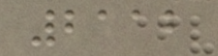2112
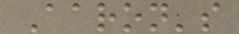Aaron's
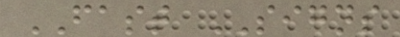FAST SIGNS
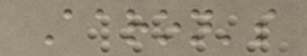Aaron's
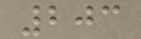203
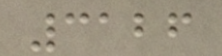3126
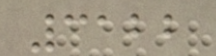3122
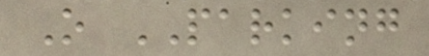O PARKING
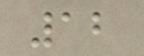12
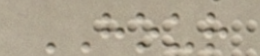HOUR
